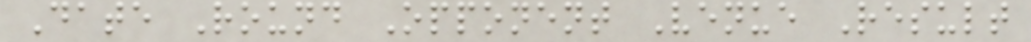Date Round Opponent Venue Result
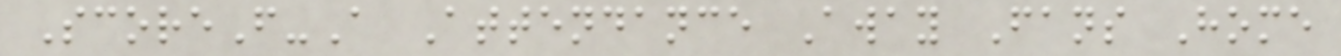ScoreF-A Attendance Away Fans Home
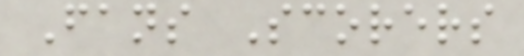Fans Scorers
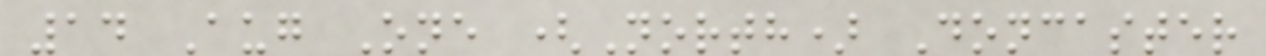14 Aug One (North) Doncaster
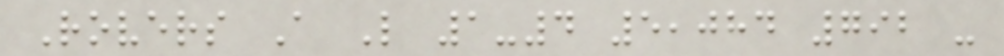Rovers A L 1-4 5,084 792 -
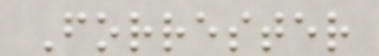Forrester
